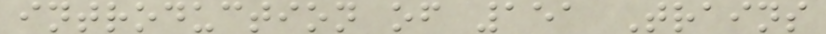introduction of 151 Trains
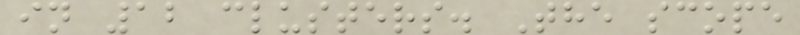in 12 clusters. The scope
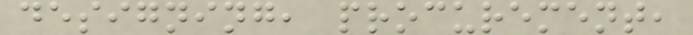designing, procurement,
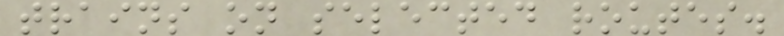trains on selected routes.
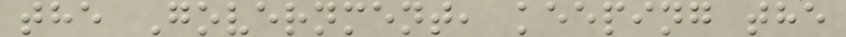the Government, keeping the
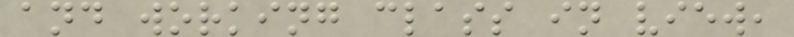and working class in view,
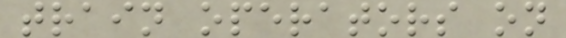train operators on
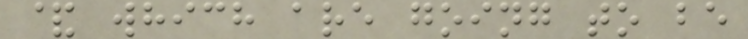& which are going to be
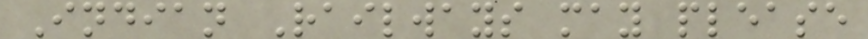Indian Railways may please
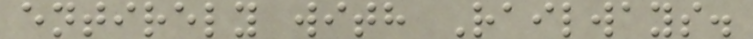entirely with Railways.
